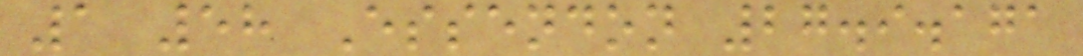1 58 Essendon 27.9.171
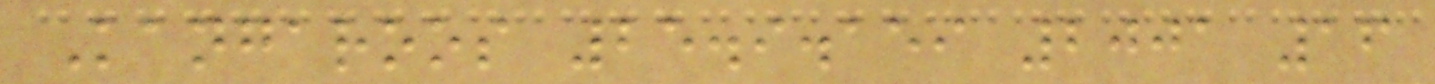Kangaroos 25.9.159 2001 16
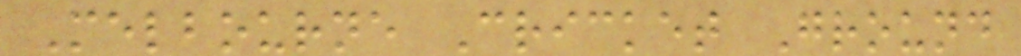Melbourne Cricket Ground
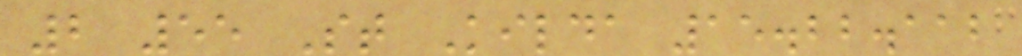2 55 St Kilda 15.22.112
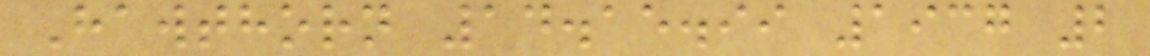Hawthorn 14.15.99 1937 2
